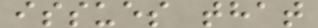issues that
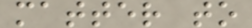matter to
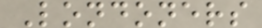Londoners
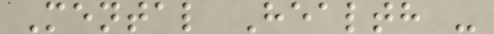Mental Health -
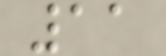11
